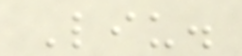Liu.
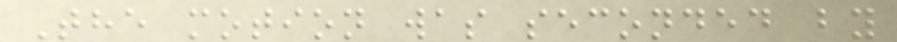The motion was seconded by
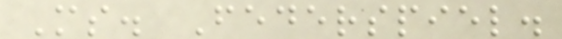Ms. Federspiel.
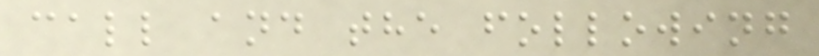call and the following
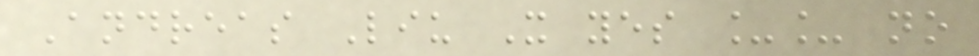Andreas Liu X yes __ no
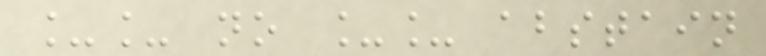__ no __ abstain
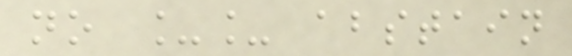no __ abstain
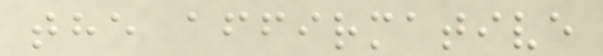the affirmative
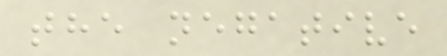the negative
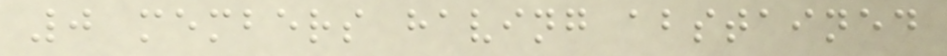0 members having abstained
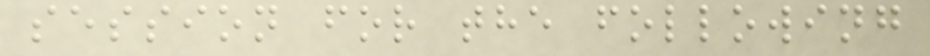session for the following
